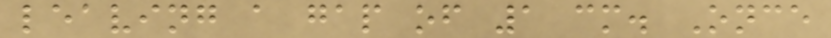leaving a gap of 1 cm. Once
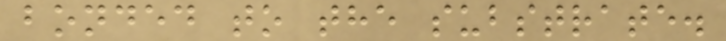bonded to the substrate.
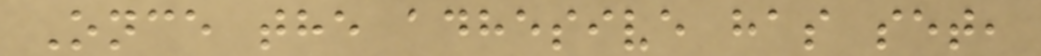Once the adhesive has set,
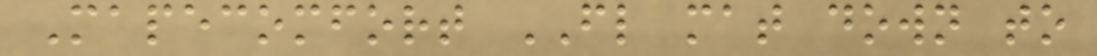Mapecomfort FL mat down to
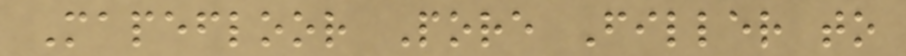Mapefloor Pore Filler to
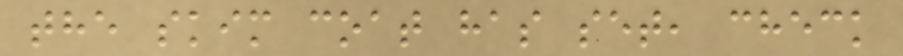the skim coat has set, check
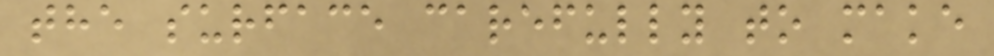the surface carefully to make
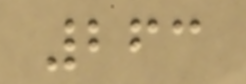263
